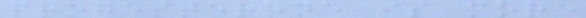progesterone is more
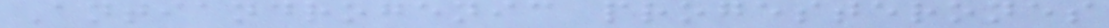Antiandrogenic progesterones
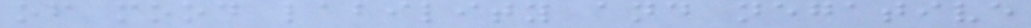of mood lability and negative
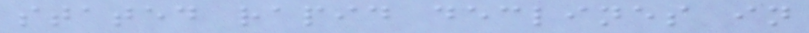stated rapid declines in
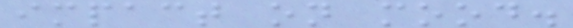impact on mood.
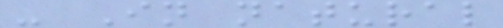- In natural
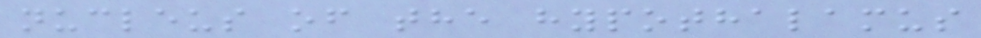nucleus of the hypothalamus
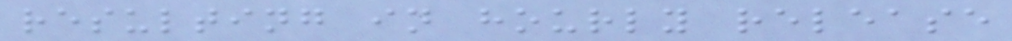resulting in hourly release
